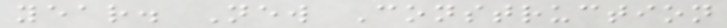year. New Construction
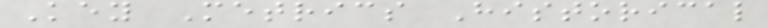Key Metrics Historical
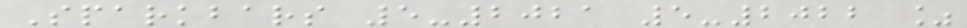Sparkbars 5-2021 5-2022 %
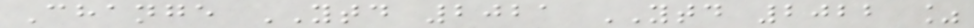Change YTD 2021 YTD 2022 %
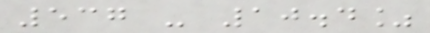537 - 10.4%
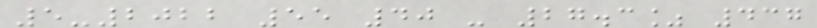5-2022 55 40 - 27.3% 437
